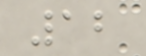12
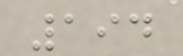194
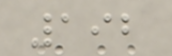192
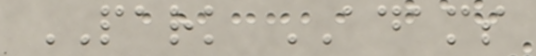PARK ADAMS
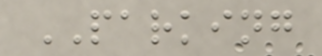PARKING
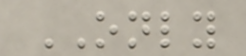ONLY
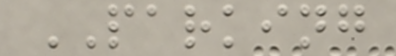PARKING
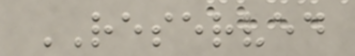RESERVED
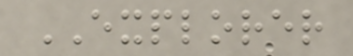EXPLORER
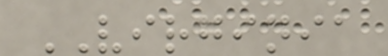VIRGINIA
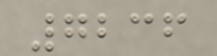7236
